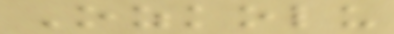Ozkolu
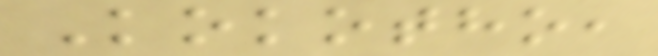Kokotho,
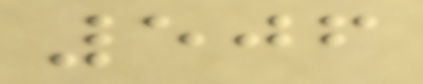506
